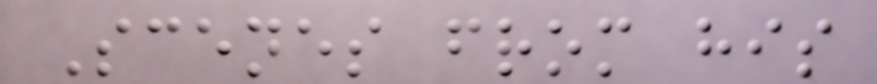Scenes from his
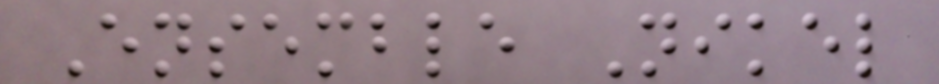Ensemble Nikel
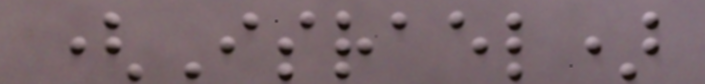(Israel)
